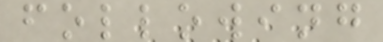following
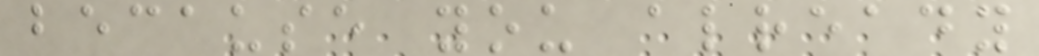because you already
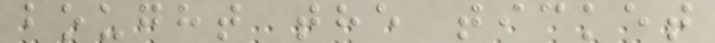bought the ticket
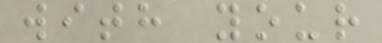with your
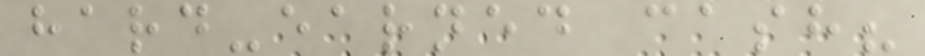hard-earned cash?
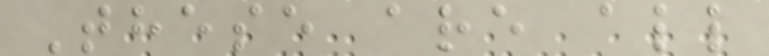These are all
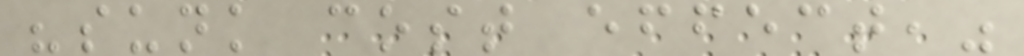"sunk cost effect,"
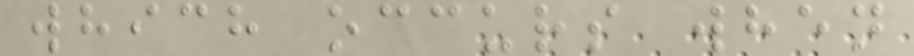which occurs when
